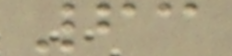63
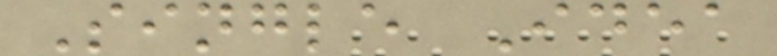Single Idea
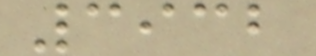3932
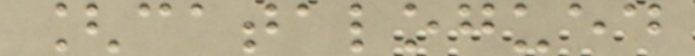[catalogued
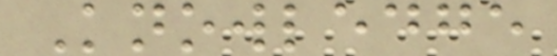Knowledge
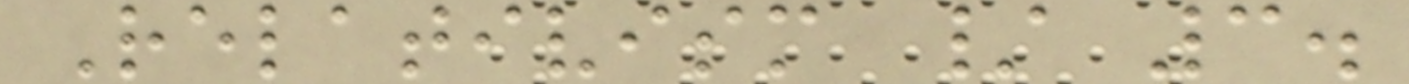Relativism / 3.
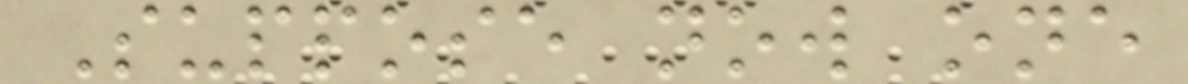Suppose now one
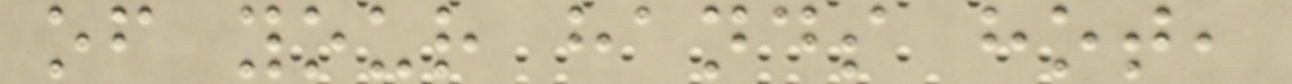of your hands hot,
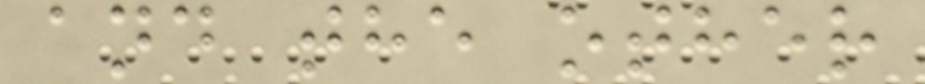and the other
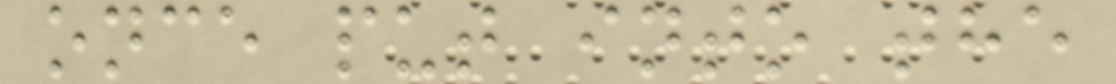once put into the
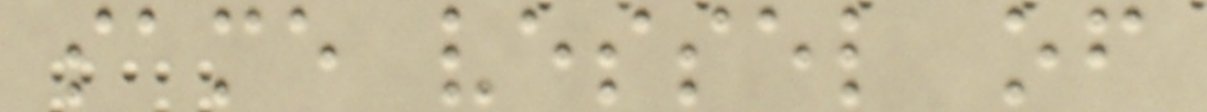same vessel of
